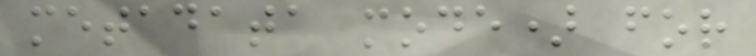metadata mode) for
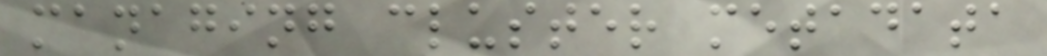managing cluster metadata
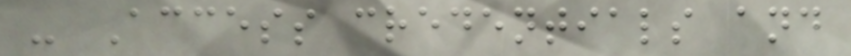- Access credentials and
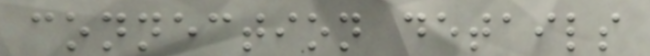connection details
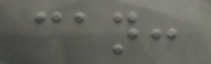can:
